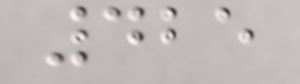425
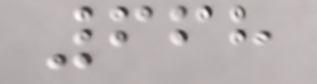668
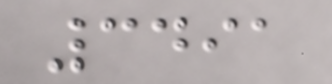3491
